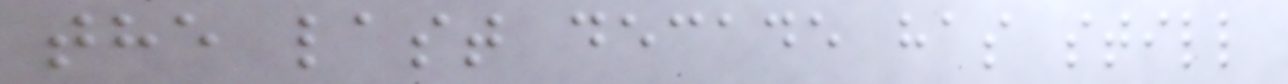the last decade has still
